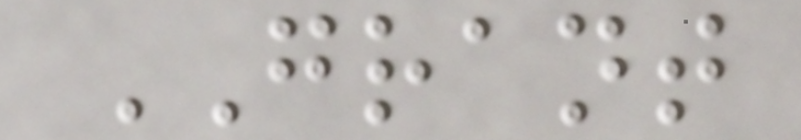GRANT
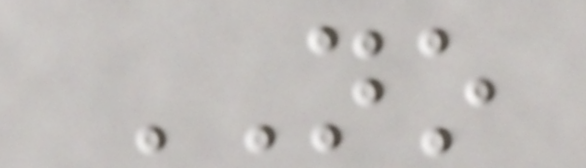NO
